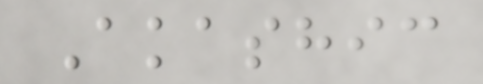Akashic
